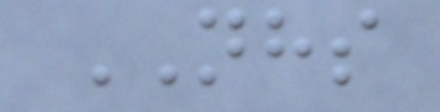NHS
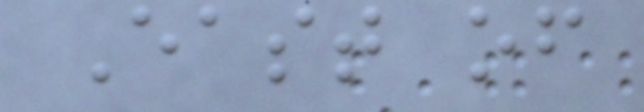East of
